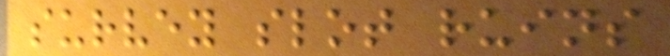survey slot ruins
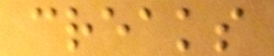creaks
